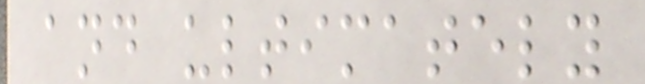and ultimately
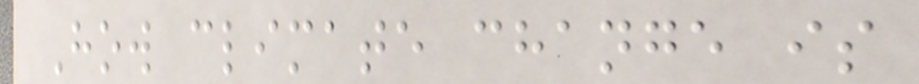How climate change is
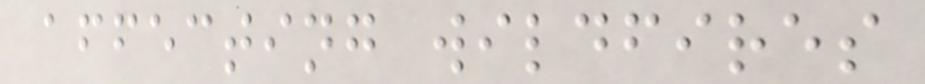affecting wildfires
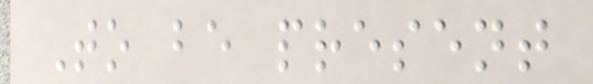To be present
